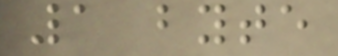1 byte
